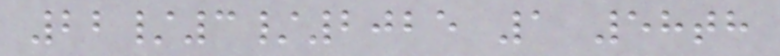22/3/2025 1 58th
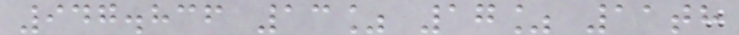947.836 13% 17% 11th
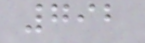792
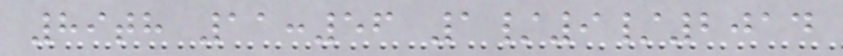89th 11:56 1/9/2014
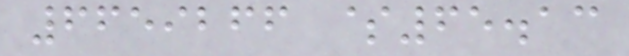6659266 $65.13
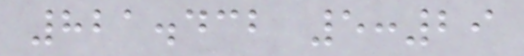821.432 5:29
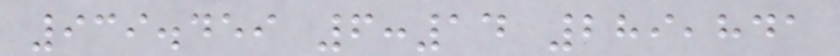939.459 6:14 289,841
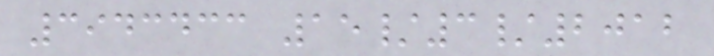3943433 15/3/2012
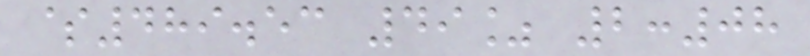$489.53 49% 2:08
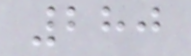280
